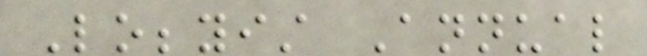Lobbyist Annual
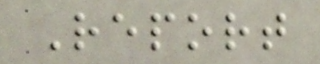Report
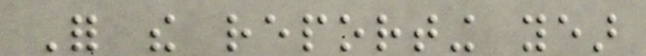For the reporting year
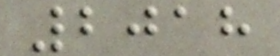2018
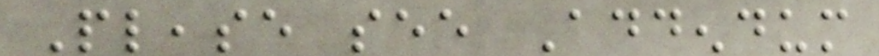Please see Addendum
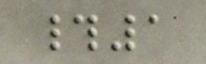#1
